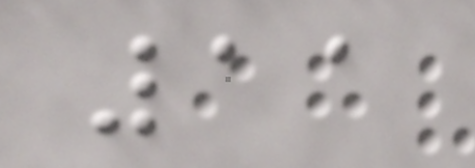11
